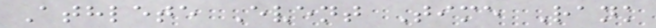Athlete Event Time Rank
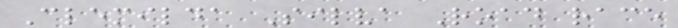Clemilda Silva Road race
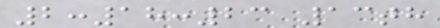2:18:23 13th
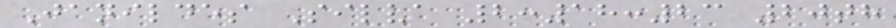Janildes Silva 2:18:23 20th
